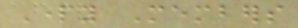Party Members
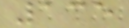135
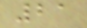21
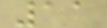11
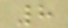8
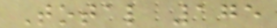Total 175
